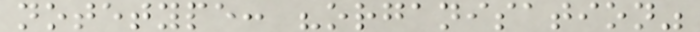notetype: "organisation"
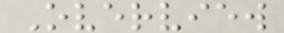Overview
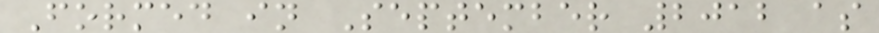Formed in September 2012 as
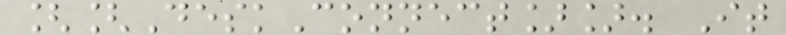[[DeskConnect]]. It
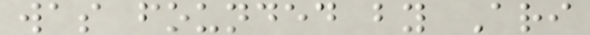was founded by Ari
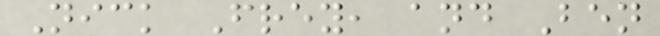Nick Frey, and Ben
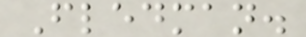Fledman.
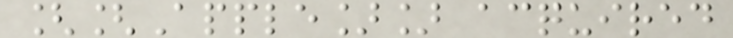[[Apple]] acquired
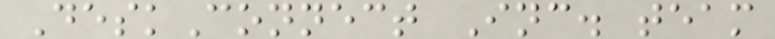DeskConnect Inc. team
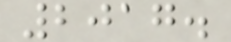2017.
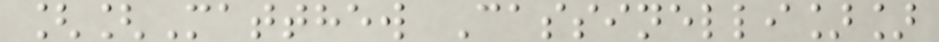[[Matthew Cassinelli]]
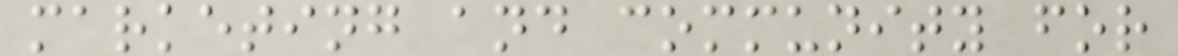marketing and community for
